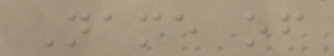Name of
